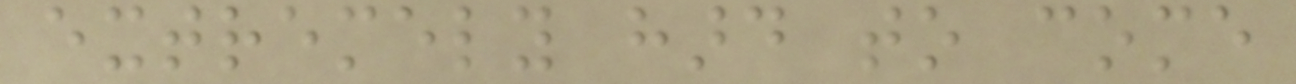extremely hard to come
